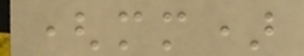(mm)
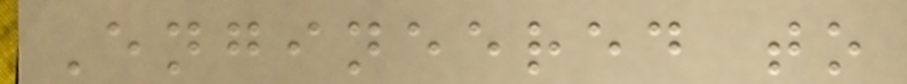Engineered to
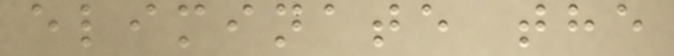eliminate the
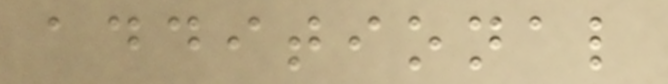additional
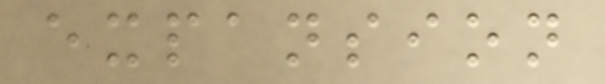expansion
